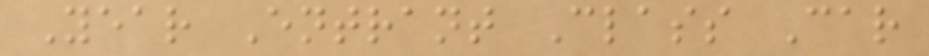Year Entrant Class Car
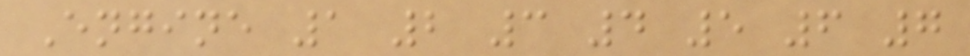Engine 1 2 3 4 5 6 7
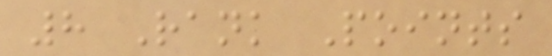8 Rank Points
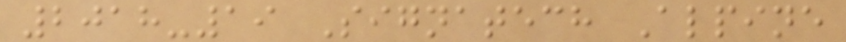2018-19 Signatech Alpine
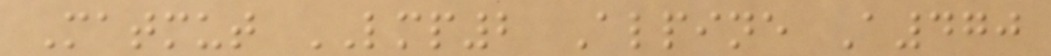Matmut LMP2 Alpine A470
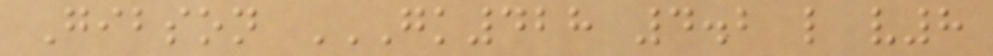Gibson GK428 4.2 L V8
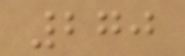270
